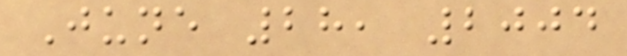June 28, 2004
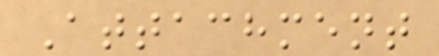Attachment
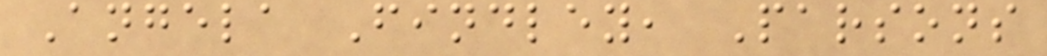Angela Findley, Parsons
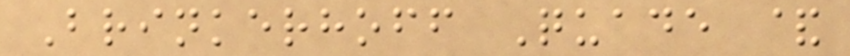Brinkerhoff Quade &
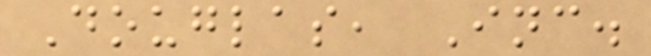Douglas, Inc.
